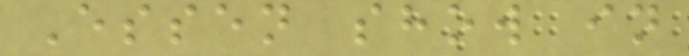Essen show in
